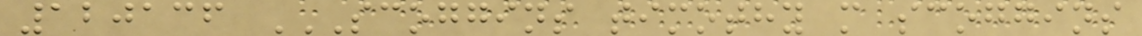120136 SCOGGINS TIMOTHY M SCOGGINS
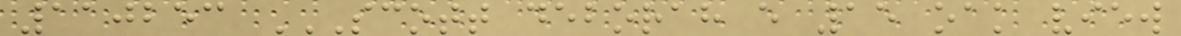110253 SCOTT DEBORAH E 15 OAK VIEW
